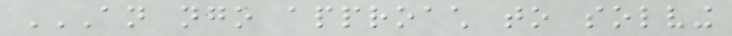AN NGO APPROACH TO SOLVING
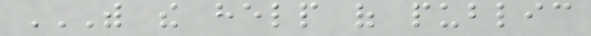WITH THE HELP OF PUBLIC
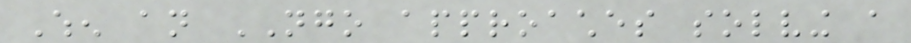When an NGO approaches solving a
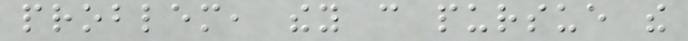problem, they can pursue the
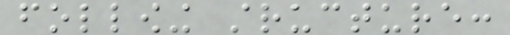following structure:
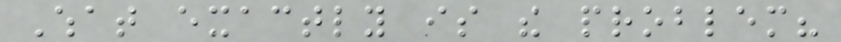What exactly is the problem?
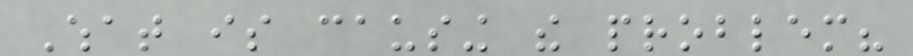What is causing the problem?
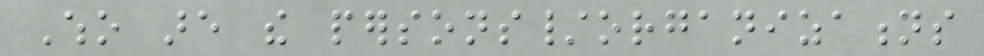Who are the persons/organizations
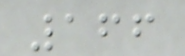166
